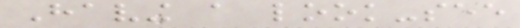Having a look-see
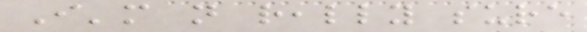I'm not really sure
